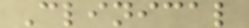Clinical
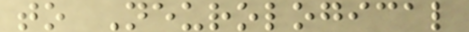to Neurological
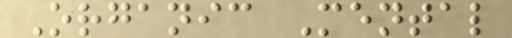Organic Mental
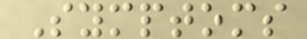Symptoms
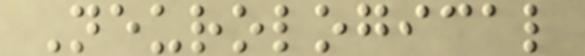Neurological
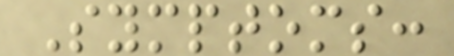Symptoms:
